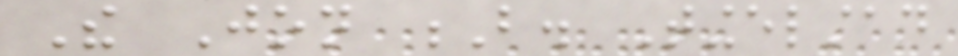The Jon B. Tingelstad
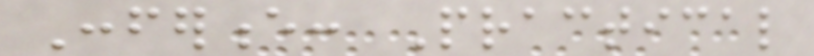Conference: Practical
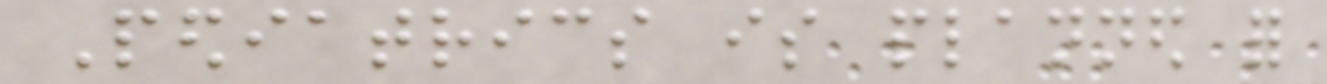Pediatrics is planned for
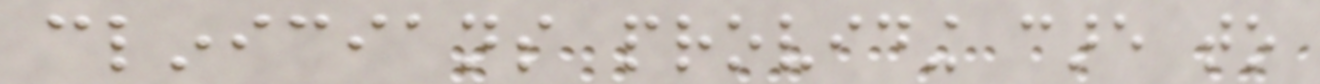clinicians providing care to
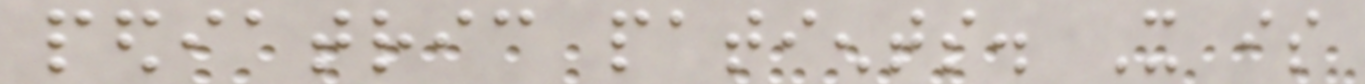pediatric patients. It is
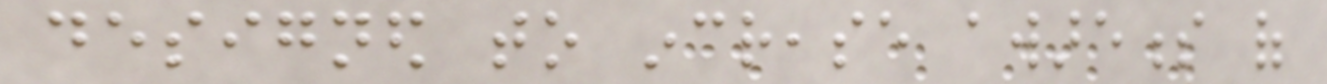designed to increase awareness of
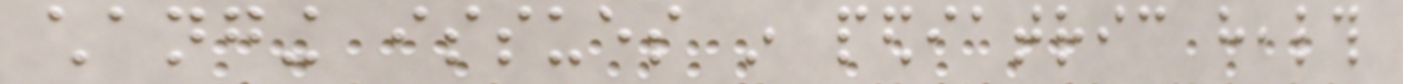changing issues in pediatric health
